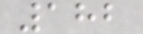182
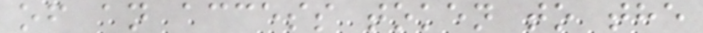of an access token to the
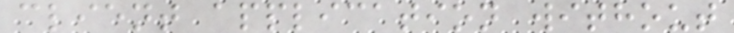client application without
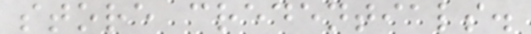store credentials.
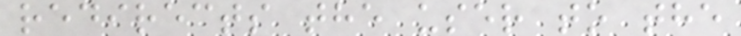redirects the user to the
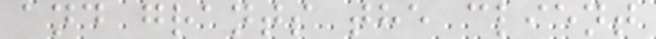and grants the client
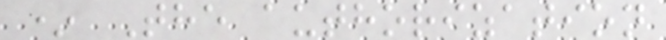* The authorization
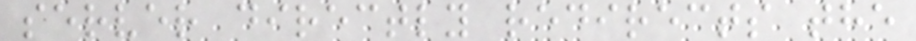server directly redirects the
